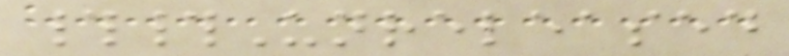##Unreleased
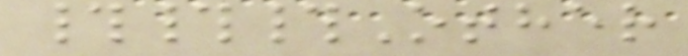###Other
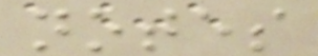notes
